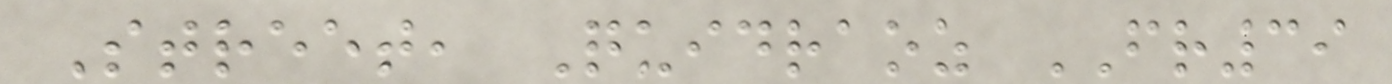Street, Quidraoz FR39
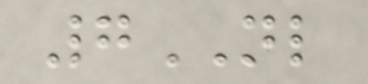7NL
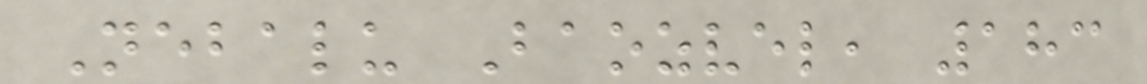Nebalu Baozvel, 183
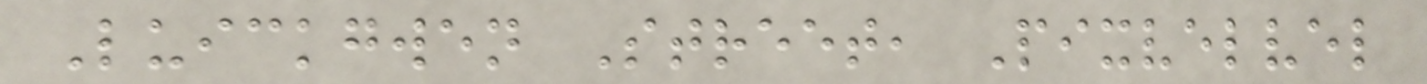Luickgwen Street, Pixvelvel
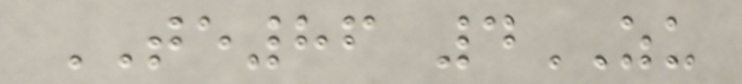TE86 4ZU
